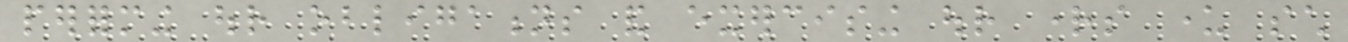performing our obligations and exercising our rights under such
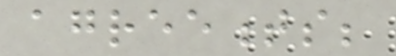agreements;
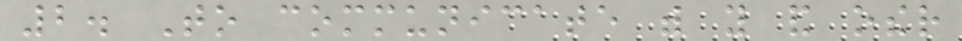2. To communicate with you and other
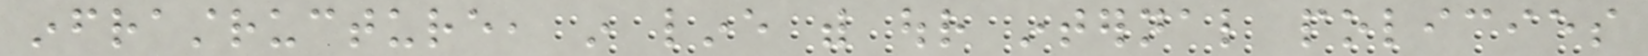infrastructure, in line with our internal policies
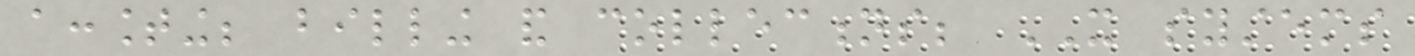accounting; billing and collections; IT systems
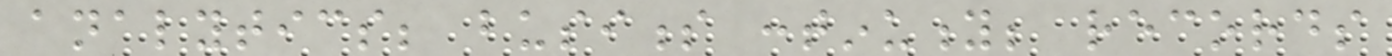analytics; business continuity; records
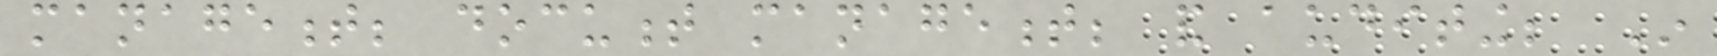management; document management; and auditing; In
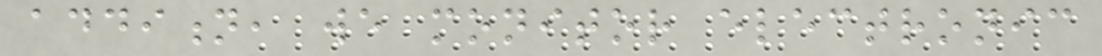addition, we monitor electronic
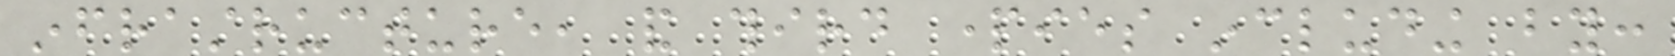infrastructure, and third parties including by:
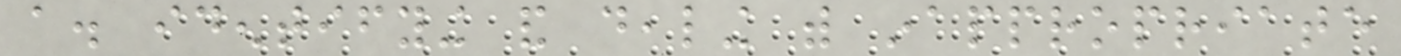a. identifying and dealing with inappropriate
